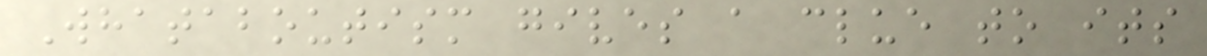Whataboutism gives a clue to its
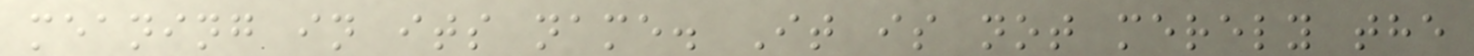meaning in its name. It is not merely the
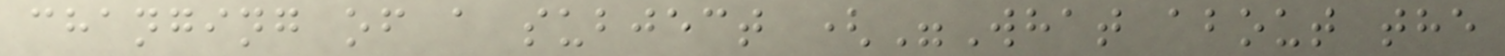changing of a subject ("What about the
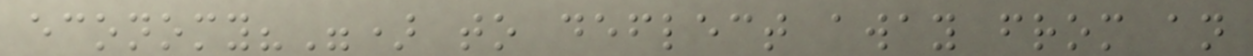economy?") to deflect away from an
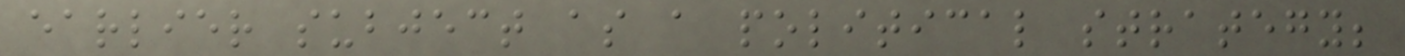earlier subject as a political strategy;
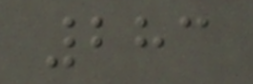283
